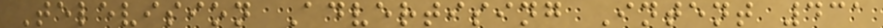Television Advertising Intent 431
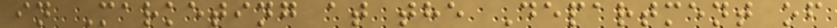in Marketing at the Department of
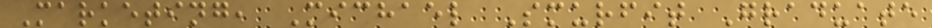Marketing, Michael Smurfit Graduate
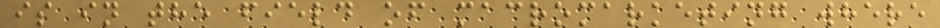is in the field of macromarketing where
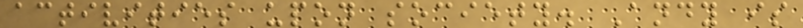activities upon society. Andy is
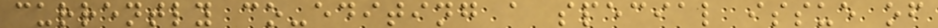currently co-editing a special issue of
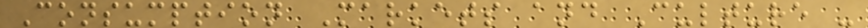Consumption Markets and Culture -
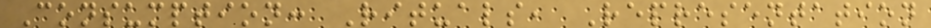Consumption: Rituals, Representation
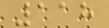118
